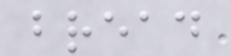bread
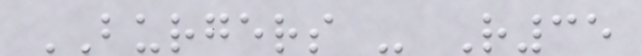BURGERS - R35
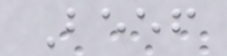Beef
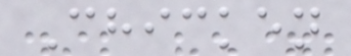Chicken
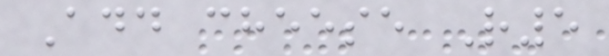Add cheese R5
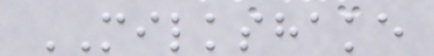MILKSHAKE
